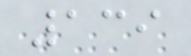139
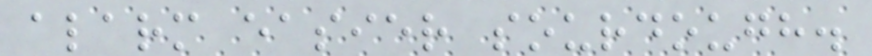alarm easier sourdough.
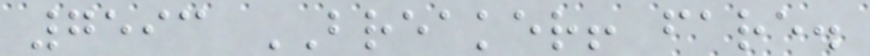7593 BREAKER! fare.
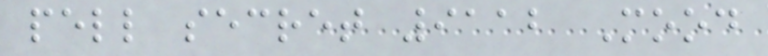pell secret 9112 Mood
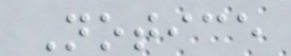Notice
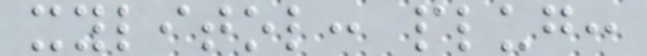xylitol: plug:
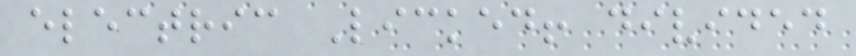electric Licked! divided
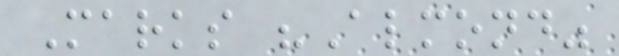Marks "Almond"
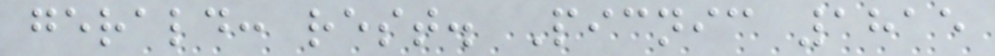gerald: rest. Picnic 1815
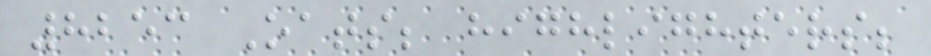8253 Oats; highlighters;
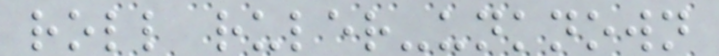roll ruler-unknown
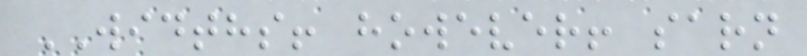WIDTHS! however! sarn
